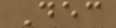Dec
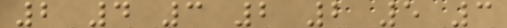2 4 3 2 2 5 3
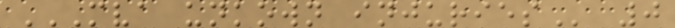MVA UNKOWN INJURIES 0
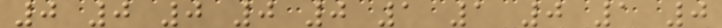0 0 0 0 0 1 1 0 1 0
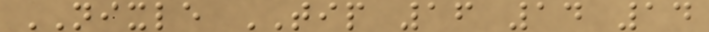NIXLE TIP 16 14 14
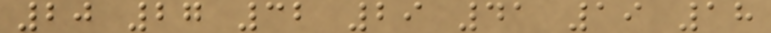20 27 32 29 41 19 18
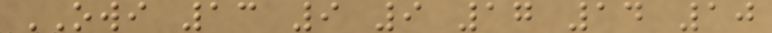OWI 13 9 9 17 14 10
